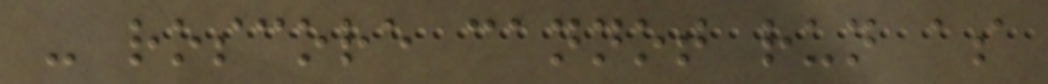- roscore cannot run as
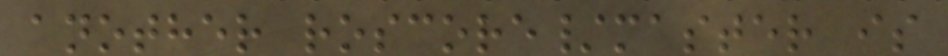another roscore/master is
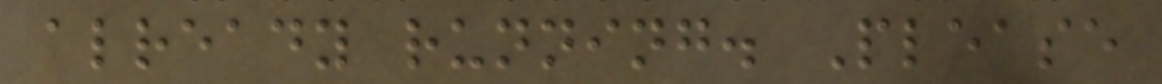already running. Please
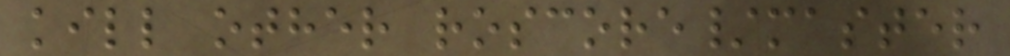kill other roscore/master
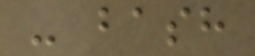- bash
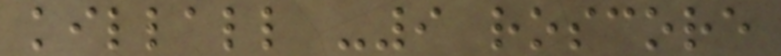killall -9 roscore
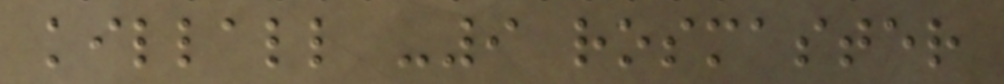killall -9 rosmaster
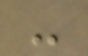-
